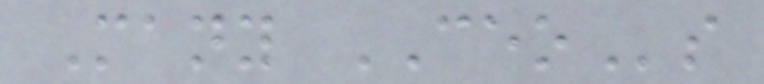Many CEOs
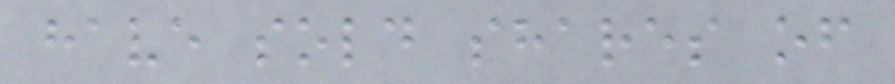have sold shares of
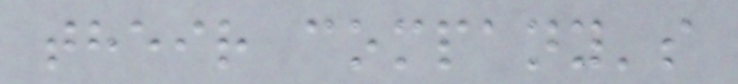their company's
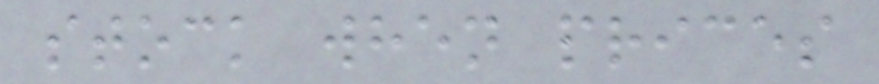stock when prices
